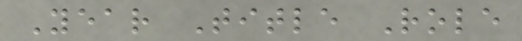Year Title Role
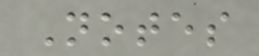Notes
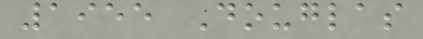1955 Douglas
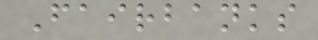Fairbanks
